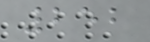252
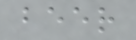beer
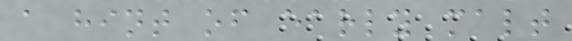a hint of early malt
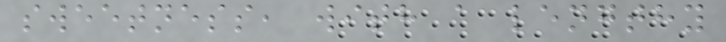sweetness, with a lengthy
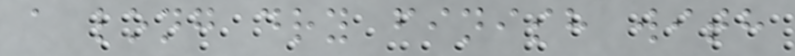a long dry finish with
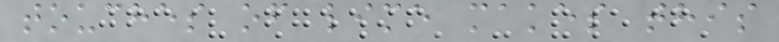touches of lime makes this
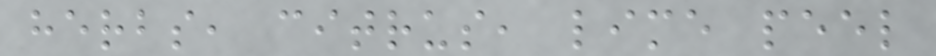herbs, citrus, lime peel
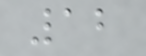12
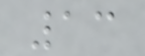13
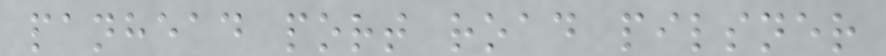panhead port road pilsner
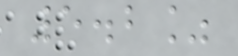5.2%
